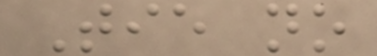Tie no
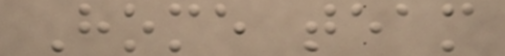Home team
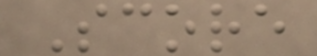Score
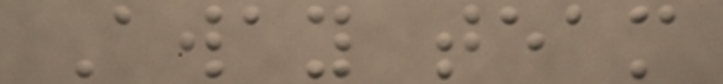Away team
